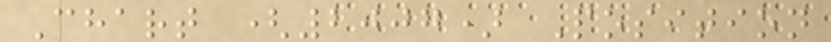Chart (2007) Position
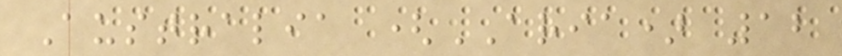Australia (ARIA) 12
